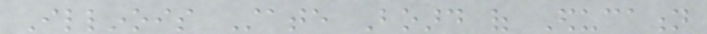Illinois State Board of Education
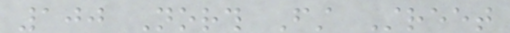100 North First Street
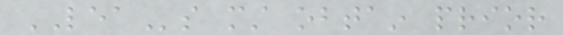LEAs must obtain prior
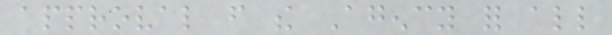approval from the Agency for all
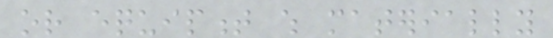or equipment which materially
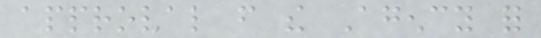approval from the Agency for
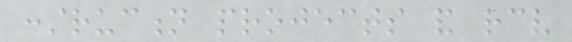construction projects and receive
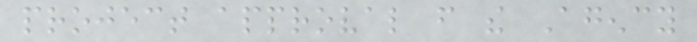project approval from the Agency
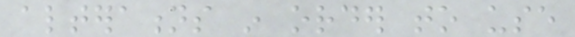alterations in order to use
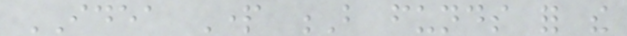IDEA Part B funds for the
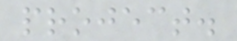project.
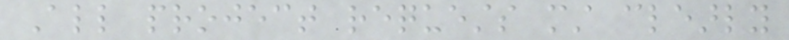All project requests must clearly
